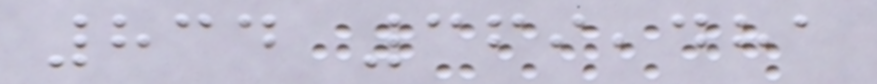834 369,481
